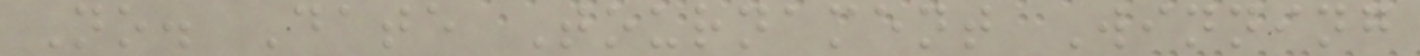No. Date Tournament Winning
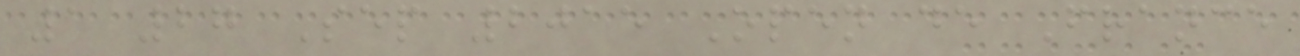1 27 Sep 2015 Open de France
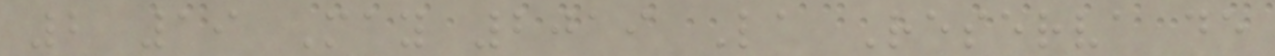2 19 May 2019 La Reserva de
